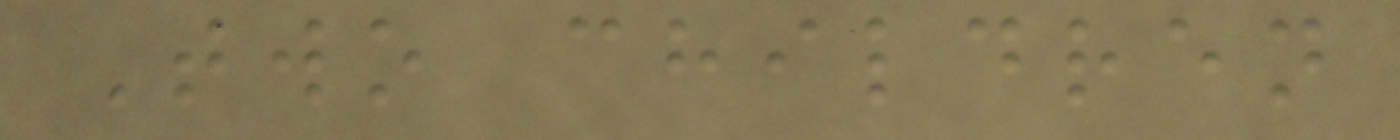Two children
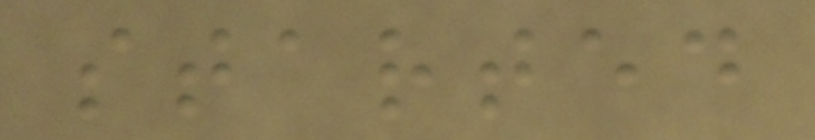started
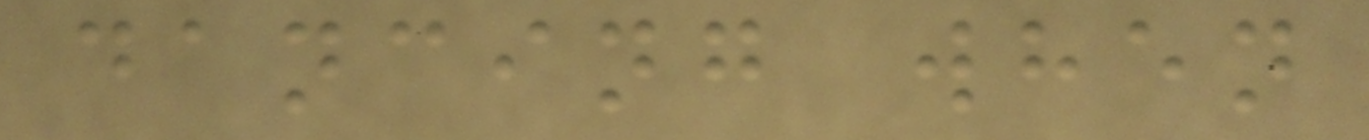dancing when
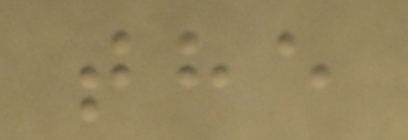the
